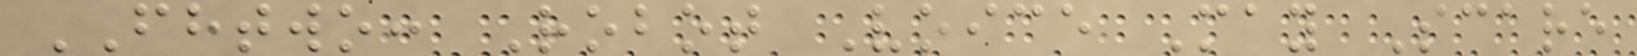FHTWO: Robot Voice May Scare
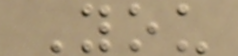You
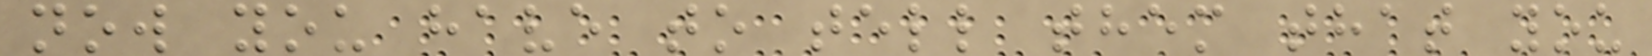now you have to tell them that you
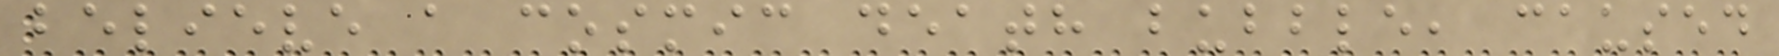believe a cosmic death bubble, caused
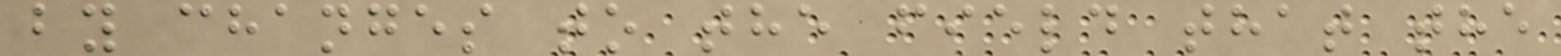by changes to the field that the
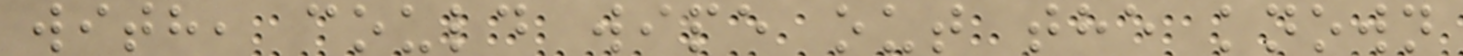with, could wipe out the known
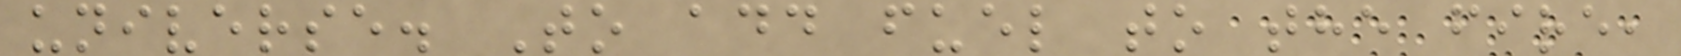universe. To add fuel to the fire,
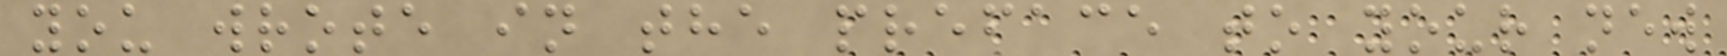you wrote in the preface to your new
